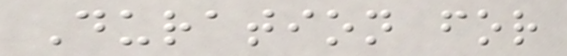Duration for
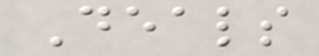Deals
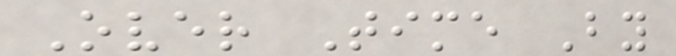Over Time By
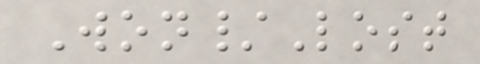Won/Lost
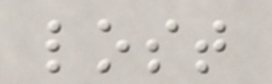lost
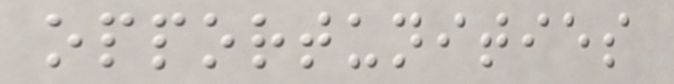opportunities
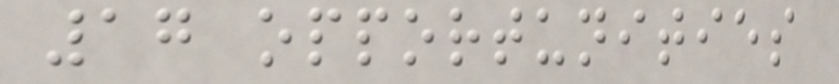17 opportunities
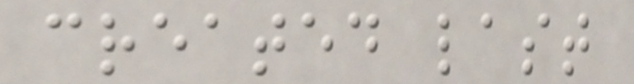created last
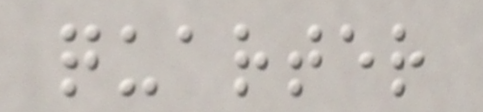quarter
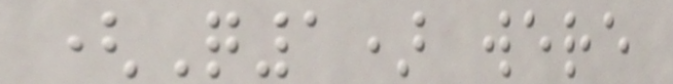(Q1) were
